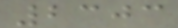2303
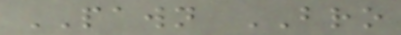PAWN BRO
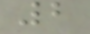2
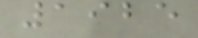1925
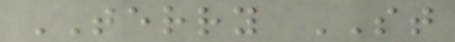TERRY ST
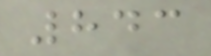843
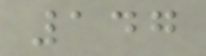147
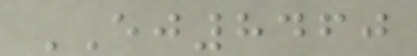EJ8460
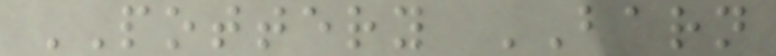POTTERY BARN
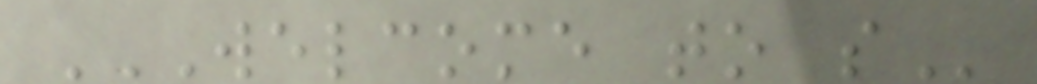WELCOME TO S
